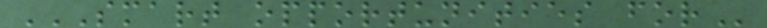SMART OPPORTUNITIES FOR
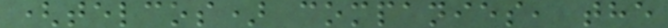(telcos) companies, the
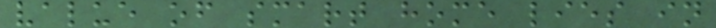value of smart home lies in
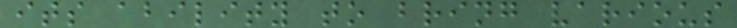its ability to bring various
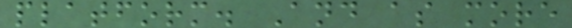platform. And as more
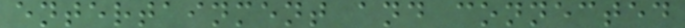entertainment and connected
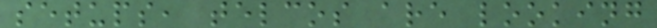setups, telcos are looking
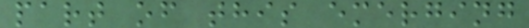part of this emerging
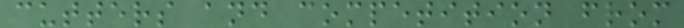cutters and competition from
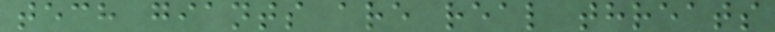tech giants are real threats
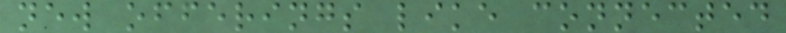new offerings like connected
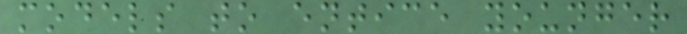models to entice younger
